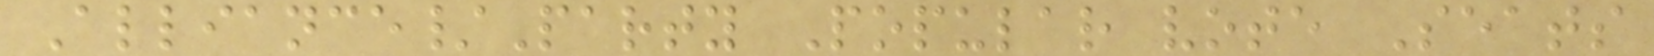Alliance/Party Popular vote Seats
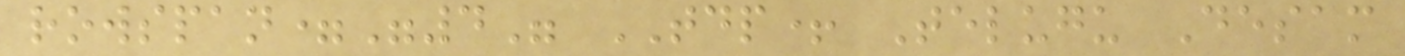rowspan="4" TDP+ Telugu Desam
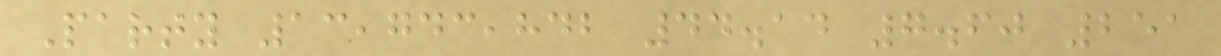Party 13,743,842 44.14 7.60 251
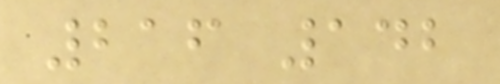216 142
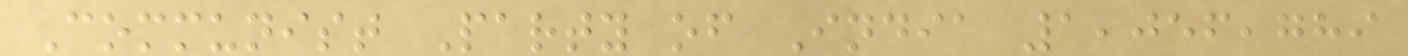Communist Party of India 1,056,789
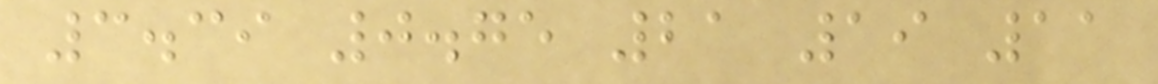3.39 0.75 21 19 11
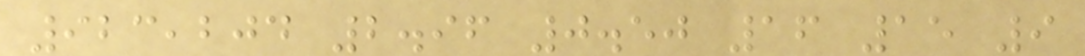923,204 2.96 0.50 16 15 9
